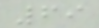69
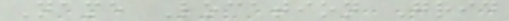Name Location Grid
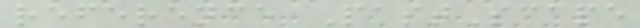reference PastScape
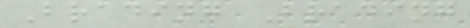Brading Brading
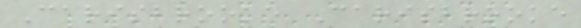Carisbrooke Carisbrooke
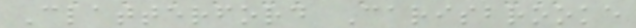Clatterford Carisbrooke
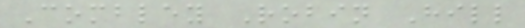Combley Robin Hill
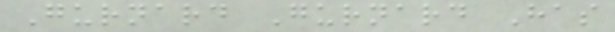Gurnard Gurnard Has
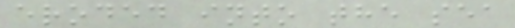eroded into the sea
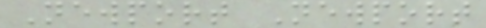Newport Newport
